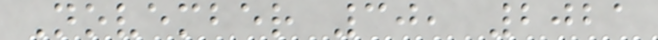November 30, 2021
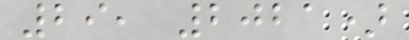29, 2021)
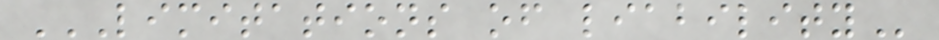LIMITATIONS OF LIABILITY
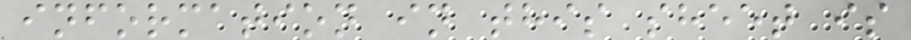information in this sheet is
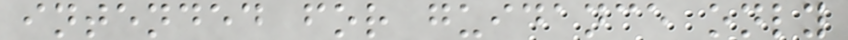intended for guidance only
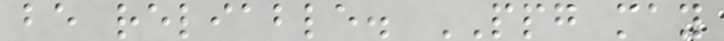be reliable. PPG may
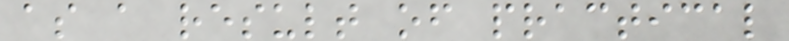as a result of practical
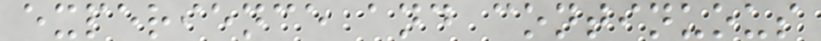experience and continuous
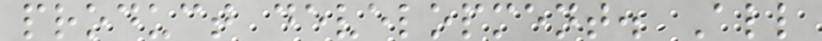product development. All
